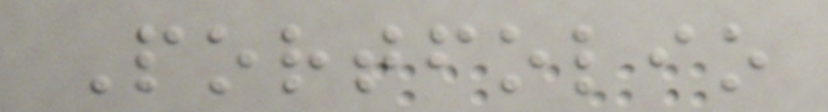Portfolio
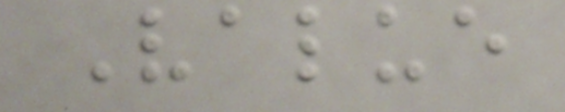Value
